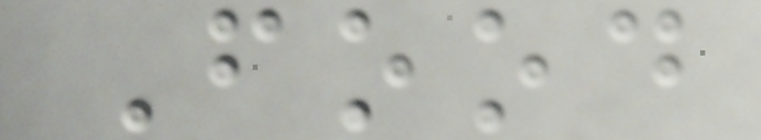Food
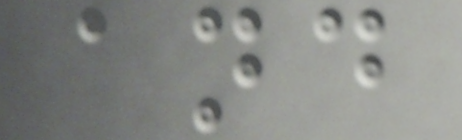and
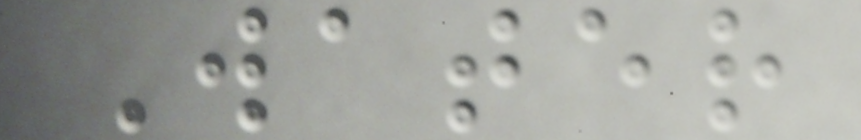Water
